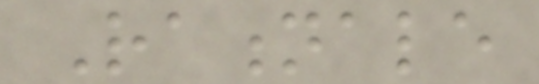Rationale
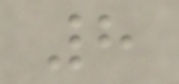8
